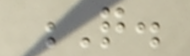Q.
